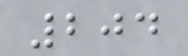204
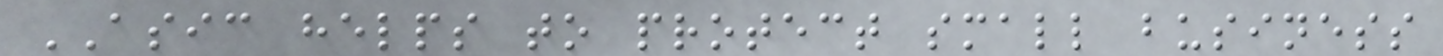ASIC helps to protect small business
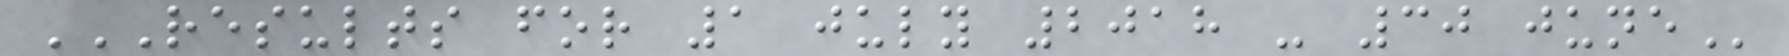RESULTS FOR 1 JULY 2018 - 30 JUNE
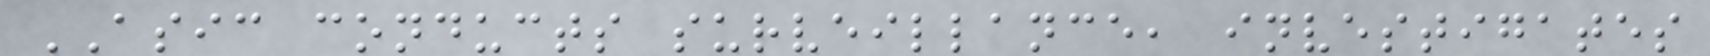ASIC conducts surveillance, investigates
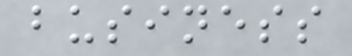business
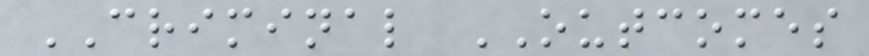CRIMINAL OUTCOMES
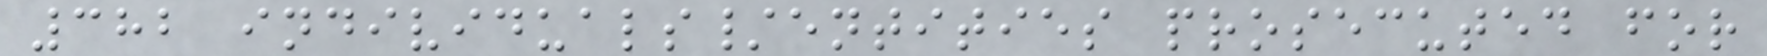382 individuals/entities prosecuted for
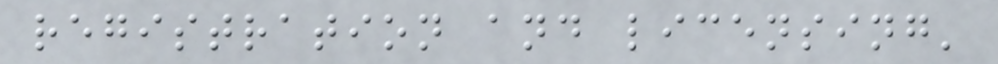registration and licensing'
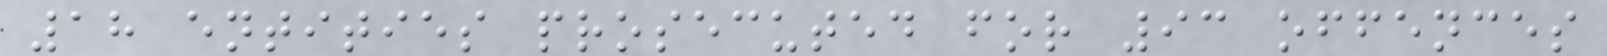18 entities prosecuted for 93 offences
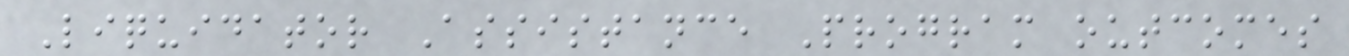Liquidator Assistance Program outcomes
